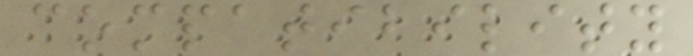compatibility
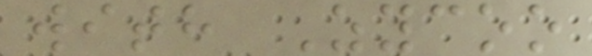with Zycoo
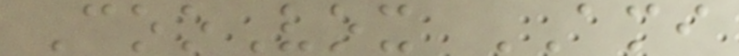CooVox AMI
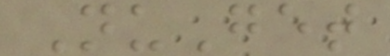NuGet
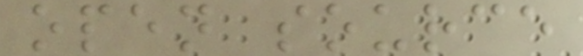open source
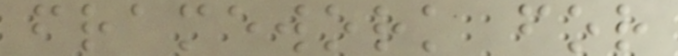framework for
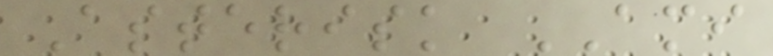Asterisk AMI
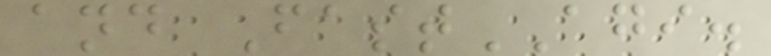and FastAGI.
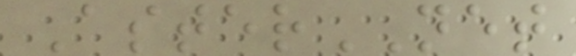AsterNET
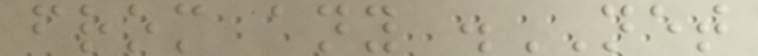from any .NET
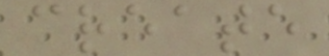create
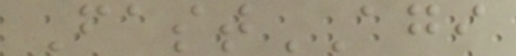FastAGI
